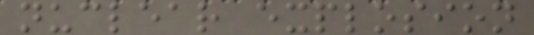nuclear explosion
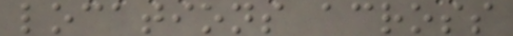locations across
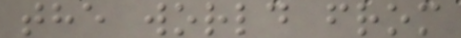the world from
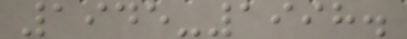1945-1998.
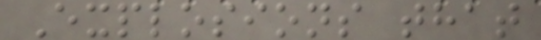Explosions that
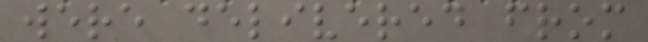were delivered from
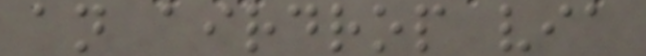an airdrop via
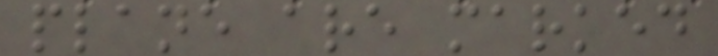plane are marked
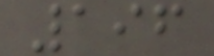196
